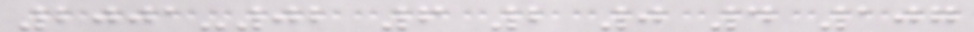2001-02 6 2 0 4 107
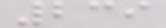239
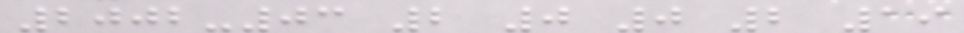2002-03 2 0 0 2 19
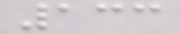133
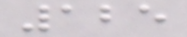125
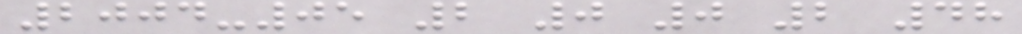2004-05 2 0 0 2 48
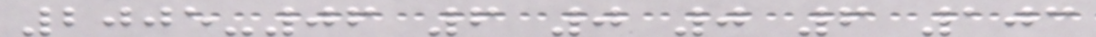2005-06 6 0 0 6 103
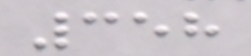358
